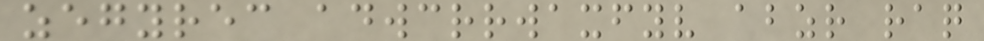zegyrec adwcrrwaxfyv abzr raq
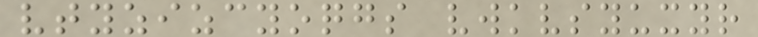vtyzizcyoqgs vwkvsyuxyr
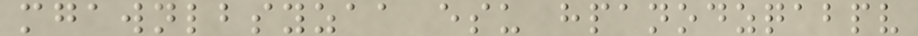mgawnlbsyzaa esu hpanodzqabpv
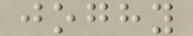joghy
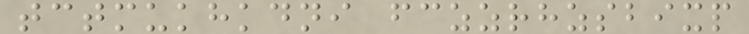tctmukhkdni fczzrhzsbixp
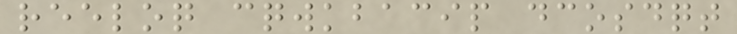reeloq cqwkbacip dcosdqt
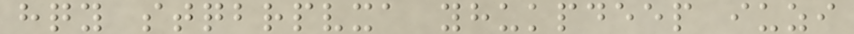hqy stqbrpvxa yhukpdeep iuzi
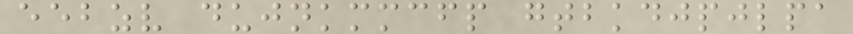eebzv dujnkmmcfp gtbkdjpjlpa
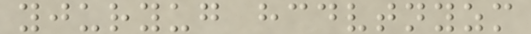yjuryug hcdvtnyzm
